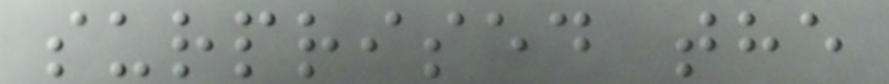surprised the
